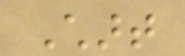Chart
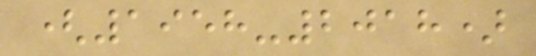(1958-2018)
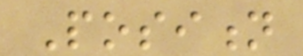Position
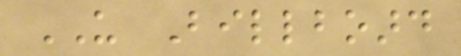US Billboard
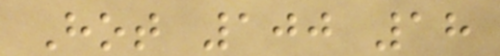Hot 100 18
